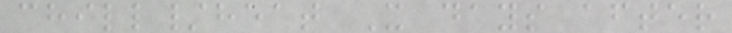chill/heat X days after
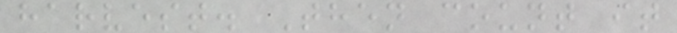harvest. Then count it
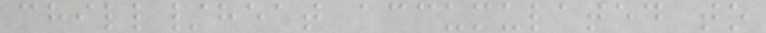chill/heat accumulated to
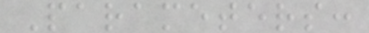Parameters:
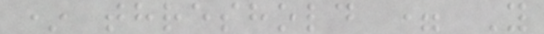* threshold = Y
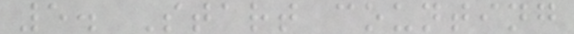5. Start counting
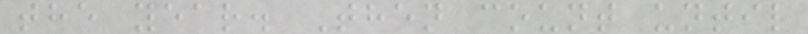the year. Then count until
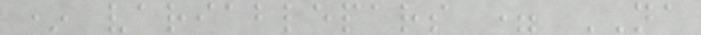* variablepars = NA
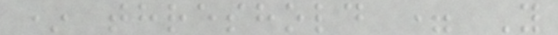* threshold = Y
